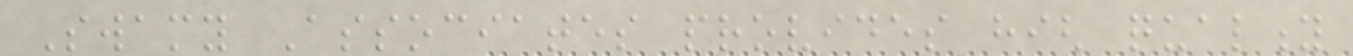Swamy Associates provides high quality
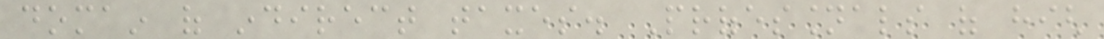domain of indirect taxes. Professionals of high
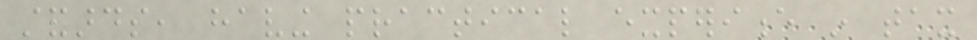standards, having practical experience in tax
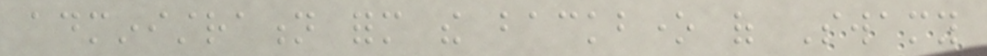administration form the backbone of Swamy
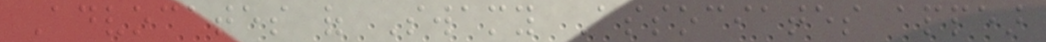Advocates of Swamy Associates appear
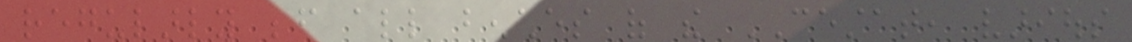regularly before all benches of the CESTAT, various
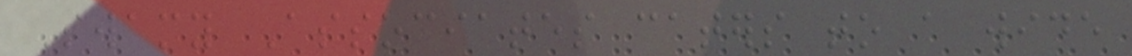Swamy Associates caters to a wide
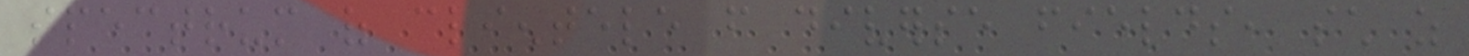spectrum of clientele from diverse fields, such as
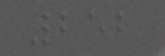252
